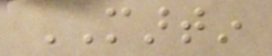MARTIN
